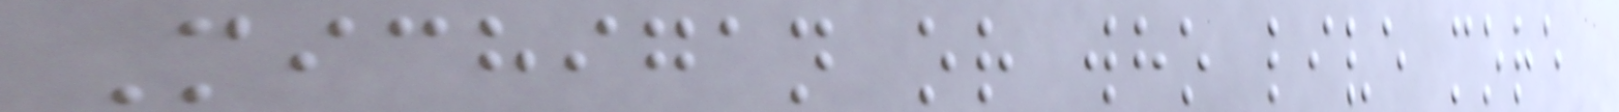Michigan or who live more
